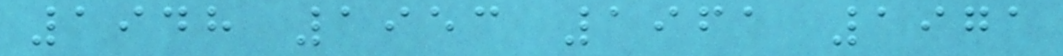1948 1953 1961 1971
